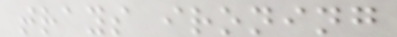trays ironing
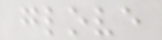glove
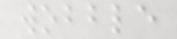wobble
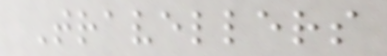Travellers
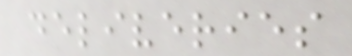deliveries
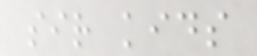sir kids
